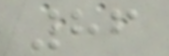86
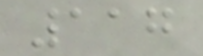117
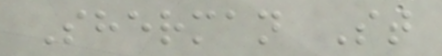Sherman St
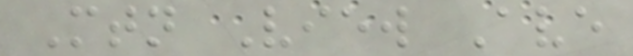Mtn View Ave
